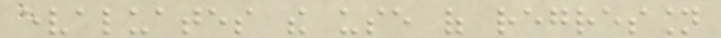evaluates the use of regression
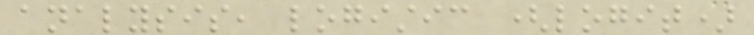analysis, logistic (logit)
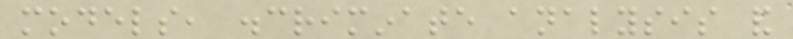models, discriminate analysis and
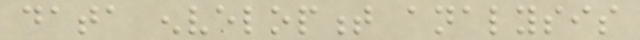data envelopment analysis
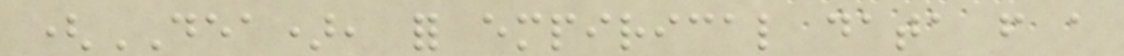(DEA), for empirical data from a
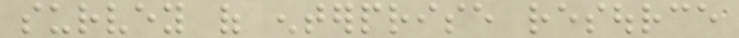survey of enterprise resource
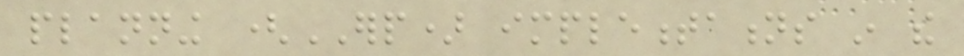planning (ERP) implementations in the
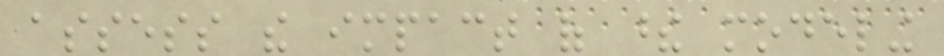assess the impact of these modeling
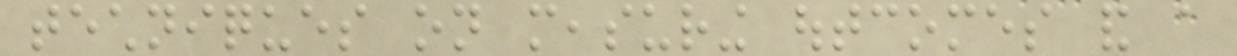techniques on measuring outcomes and a
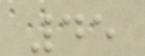45
